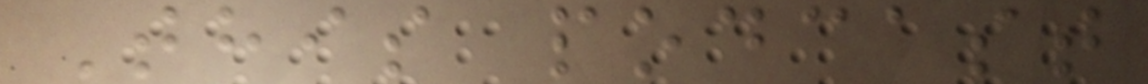This podcast
